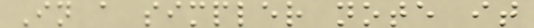In a simpler note it
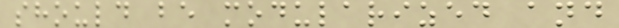should be modularized and
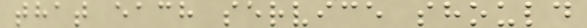that each service should
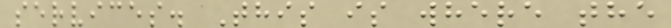services. This is where the
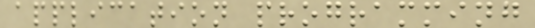application programming
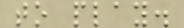to play.
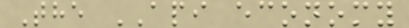The API economy
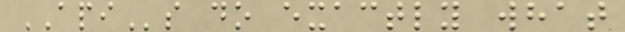APIs do exactly what
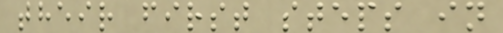their first steps in
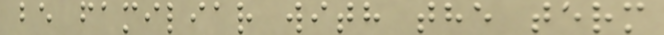be familiar with the term
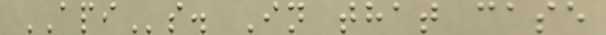APIs. In that case
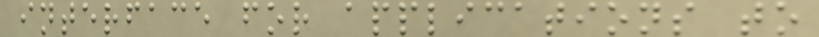interface for applications to
